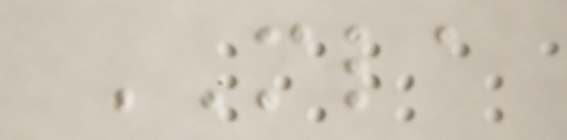MLA
